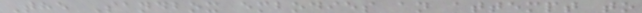The Sandbox embodies an attempt to
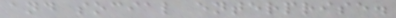and social enterprise.
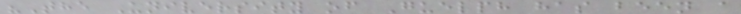"The University of Guelph has been a
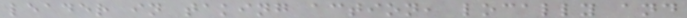leader in taking action, locally and
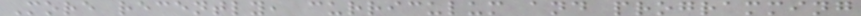More recently, curriculum and programming
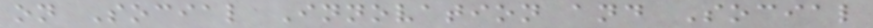on Social Innovation and Social
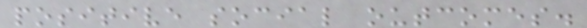positive social outcomes.
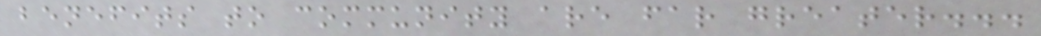benefits to community are far greater...
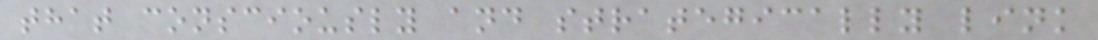that consciously and strategically link
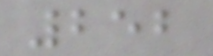252
